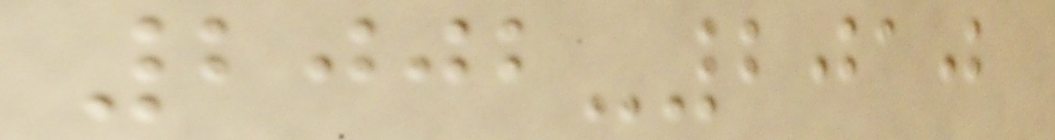2002-2010
